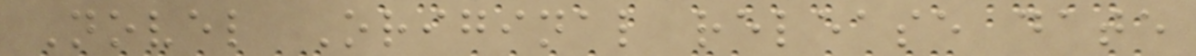Novel Original release date
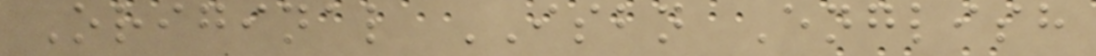Original ISBN English
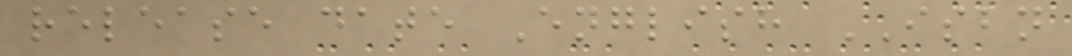release date English ISBN
